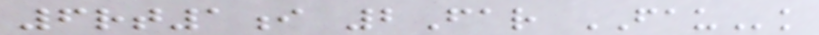6rt1i 2Far FAUk
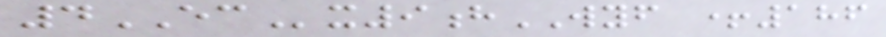4ECx9hWYF +186
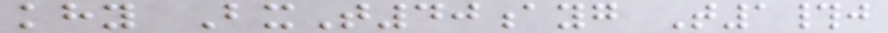khy BxT40ayg T1#j
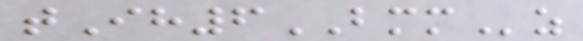tIh6BMMz
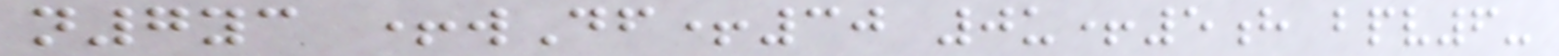n7yc +wDf+30 0u+5h bpv6-
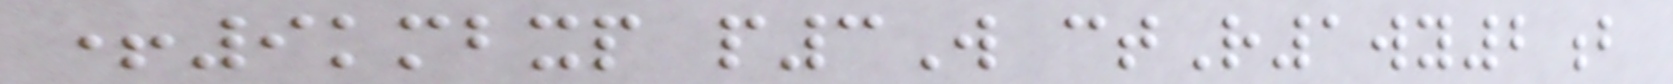+9kmbxp p3W ctR1wy2b
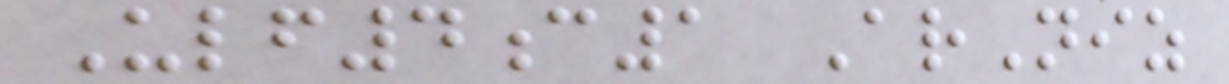Ulf4c1 ArNiz
